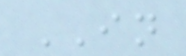IN
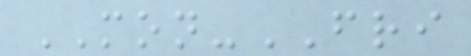MON-FRI
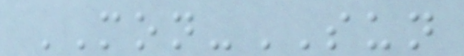MON-SUN
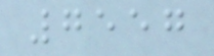7557
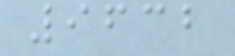9632
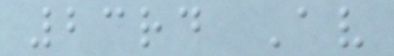23rd Av
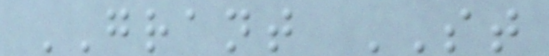GRANT ST
